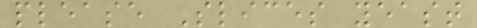please Slices yeast
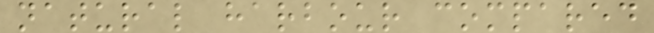natural harbour compared
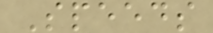Speeds
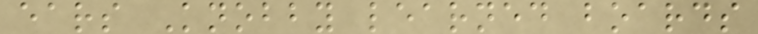ears Knobby learned boards
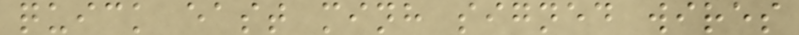quick east minh signed wires
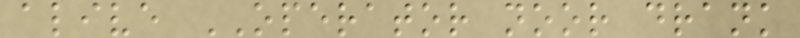alive OPERATOR noor drank
